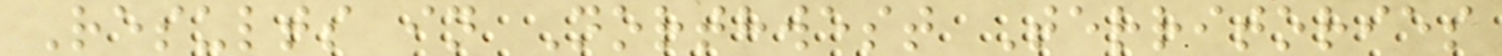Results in Northwest Territories
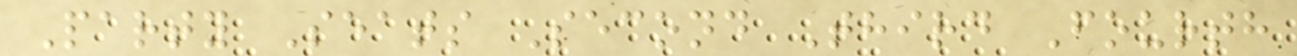Party Seats Second Third Fourth
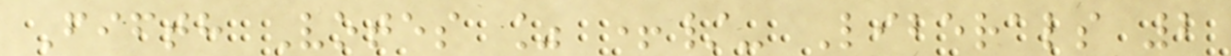Fifth Votes % +/- Liberals 2
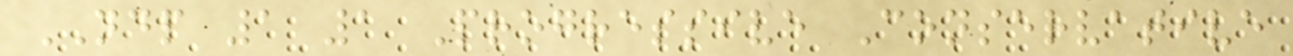NDP 1 1 Progressive Conservative
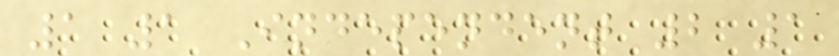1 1 Independent 2 1
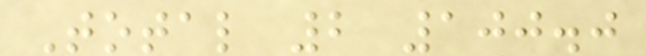Total 2 100.0
